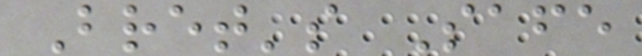Bret's Safe
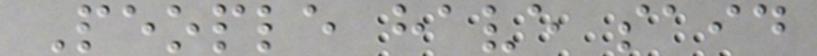People have said
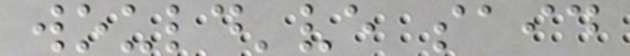would've said
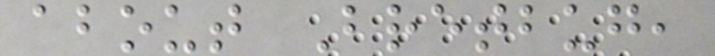about Bretbug,
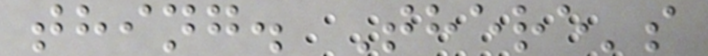thing. There's
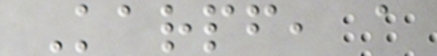Karpf, a
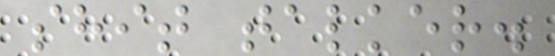shit talker.
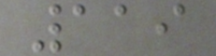119
